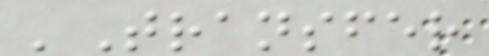'Transfer
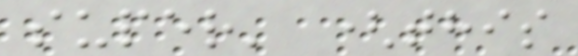super' (this
